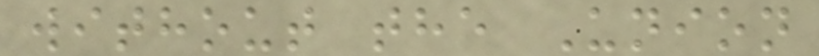without the Union
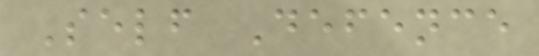Self Defence
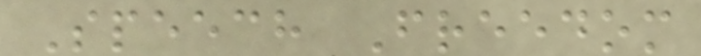Speech Freedom
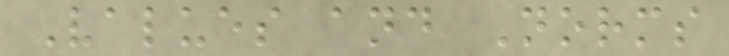Values and Norms
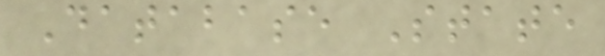Database State
